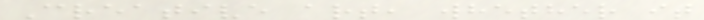Creative art, whether it
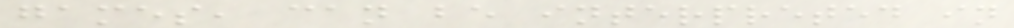games, can be interpreted in
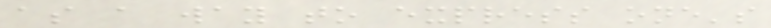as a way to express one's
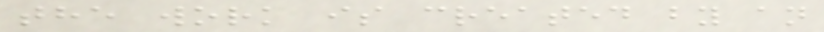the work is created by an
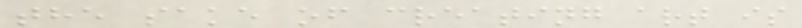the sake of creating art is
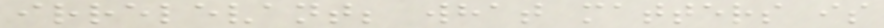irrelevant; what matters is
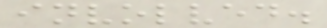involved.
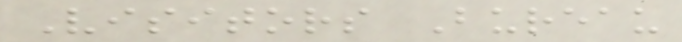Visitors Bureau
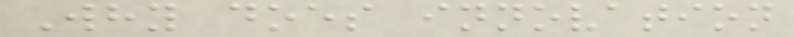Why does innovation
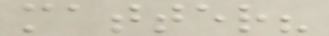matter?
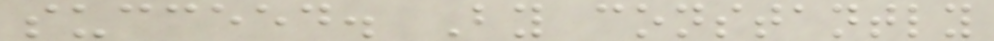succeed. By constantly
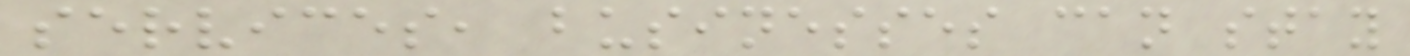services, businesses can stay
